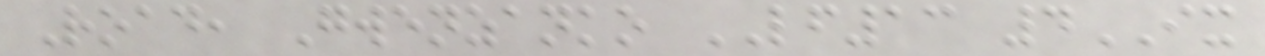Road, Gwenzanko LF13 4IX
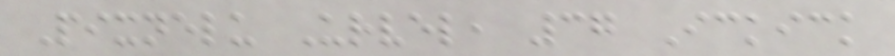Pixnelu Urvel, 37 Ickick
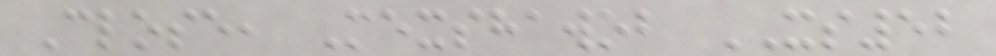Close, Mexshawob XS52
